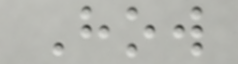How
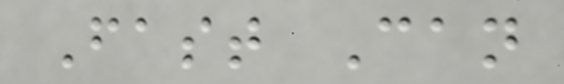Fast Can
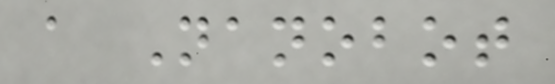a Nanobot
